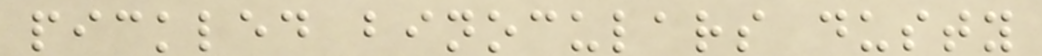pickled binoculars dusty
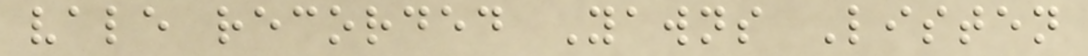vale recorded Yawns Listen
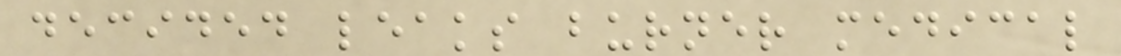decided leaks burner medical
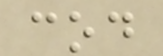cod
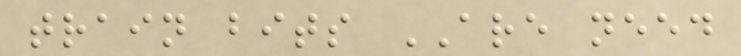train bits ARE need
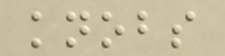knobs
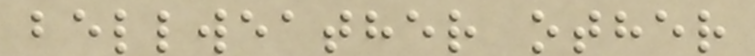bellweather other
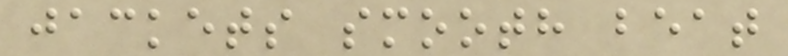jackets smooth beat
